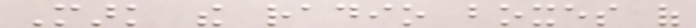Mark the radio boxes of
